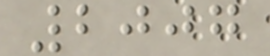2007
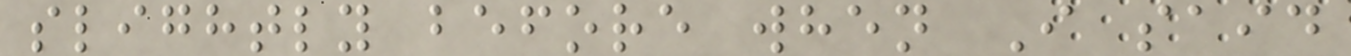slightly before when I said
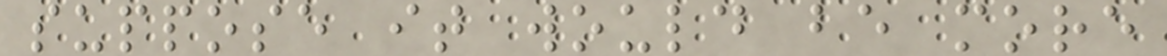suppose it would be more
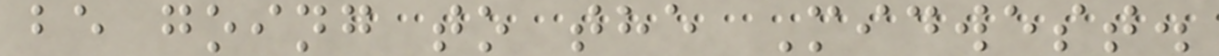be going to the Midwest.
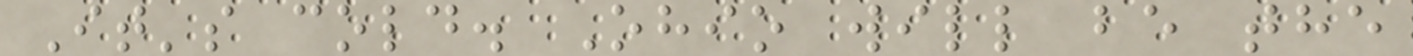It's cold. Ohio will be the
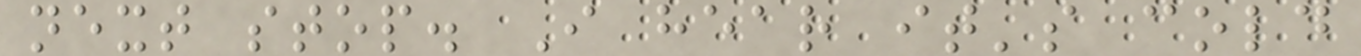next stop. I hear it's cold
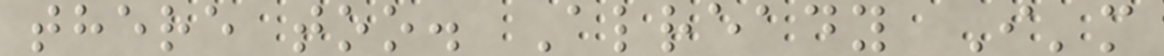there too. Already I'm
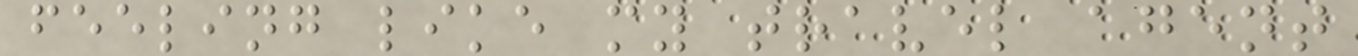feeling like my travel agent
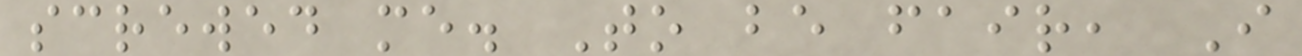screwed me. To be fair, I
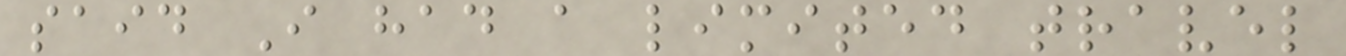said I had a limited travel
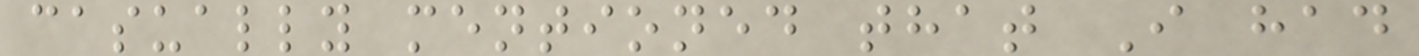casually mentioned that I had
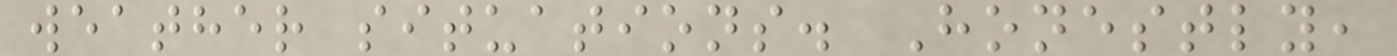weather situations. Honestly,
